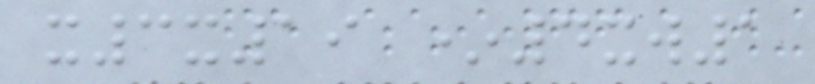x3x19 *4xw1
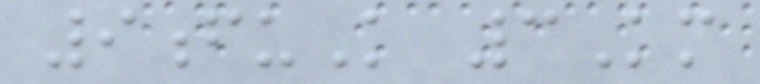9fuK 3Km
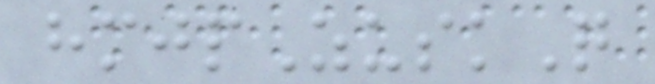hmjpZuskQ
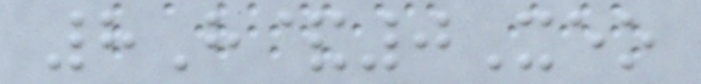8H&0Xeo
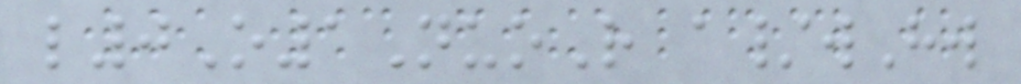l0O1NuoR a/wHw
